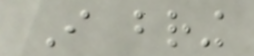I bring
